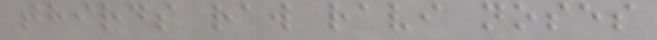thirds raw ravi noses
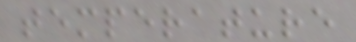temperature
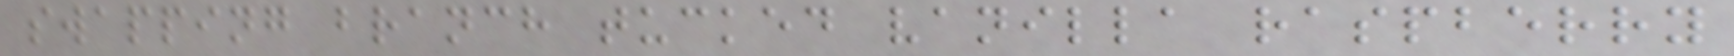swapping branch tucked vanilla raspberry
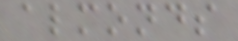almonds
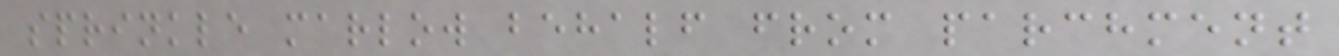sprinkle marlow behalf from parchment
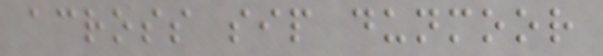across sip dunmoor
